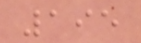195
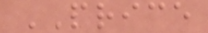PRICE
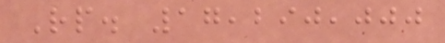Rp. 17,290,000
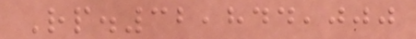Rp.32,844,000
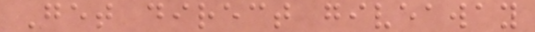Get direct giveaway
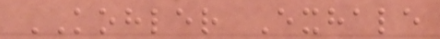KOHLER Exhale
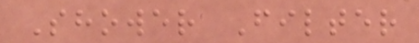Shower Filter
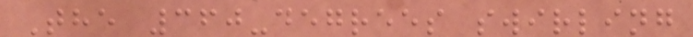The 360-degrees swirling
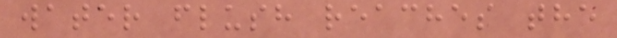water flush reaches the
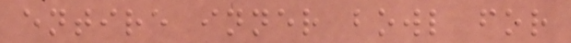entire inner bowl for
